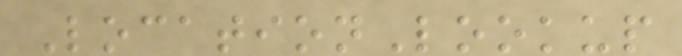LocationLookup
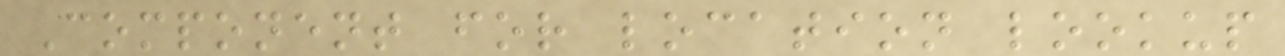Component for location lookup
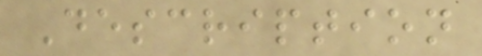Description
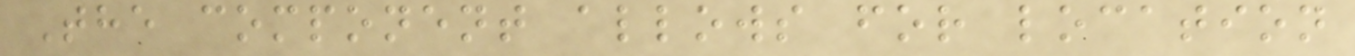The component allows for location
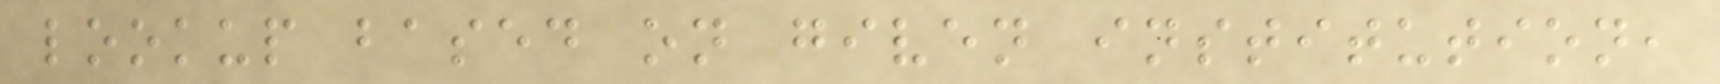lookup based on given institution,
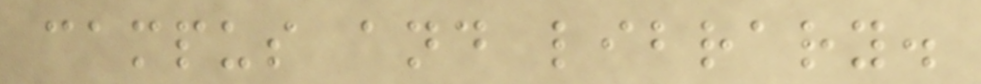campus and library.
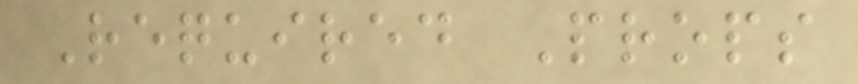Required Props
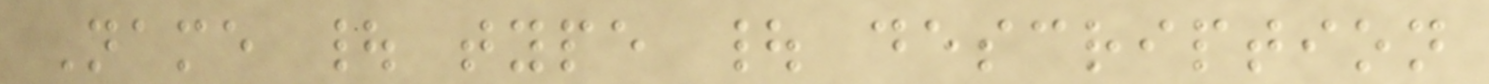Name | type | description
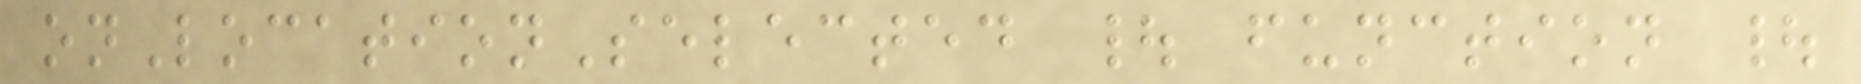onLocationSelected | function |
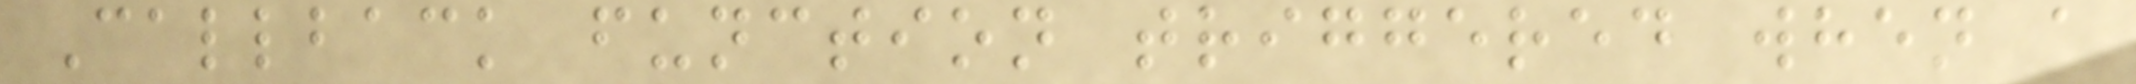Callback function triggered when a
